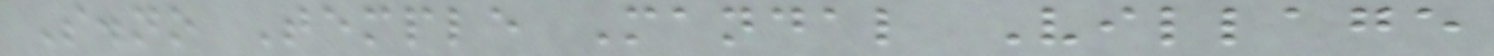S.no Temple Mandal Village
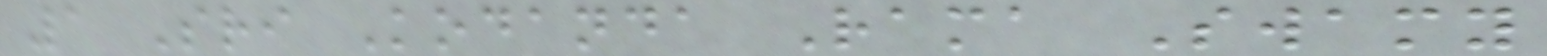1 Sri Kodanda Rama Swamy
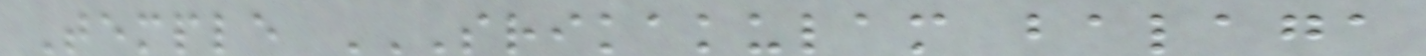Temple SRIKAKULAM BALAGA
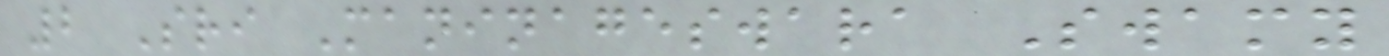2 Sri Maninageswara Swamy
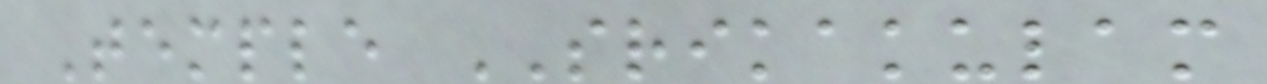Temple SRIKAKULAM
